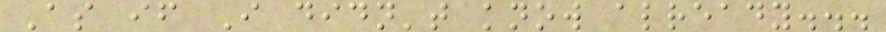As if I didn't know already...
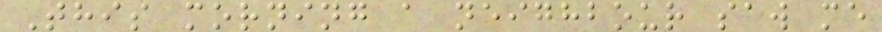This morning a neighbour saw me
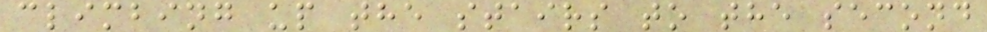climbing up the stairs to the second
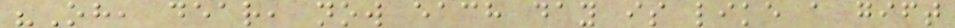"Oh, dear, now each day is like a gift
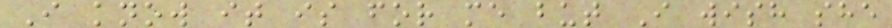I know it is for me but I wish she
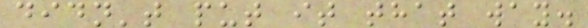didn't put it that way.
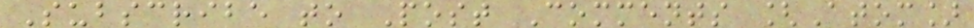Subscribe to Post Comments [Atom]
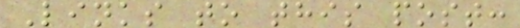Links to this post:
